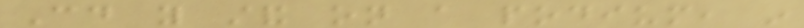Could you stand on a podium, in
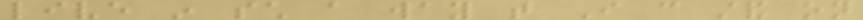live in such a way that I can stand on
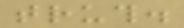truth.
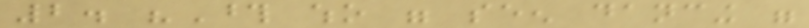2. "Those who were seen dancing were
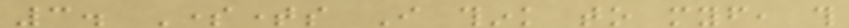3. Sometimes I think to myself, this
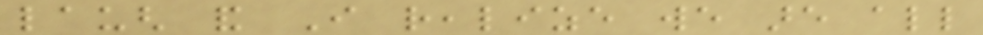laugh and I realize we are all
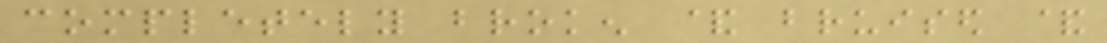completely broken & bruised &
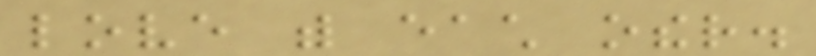love with each other.
